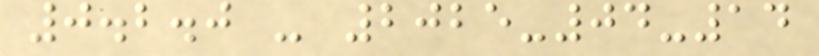0.2.0 - 2025-04-14
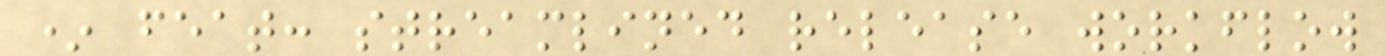* feat: streamlined release workflow
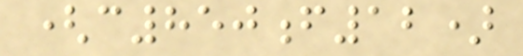(c850f12)
